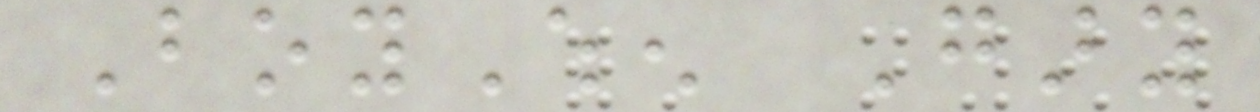BoyWhen Gary
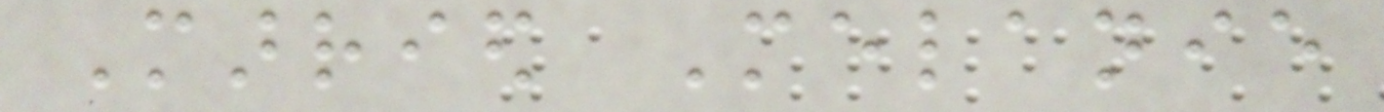Married Melanie
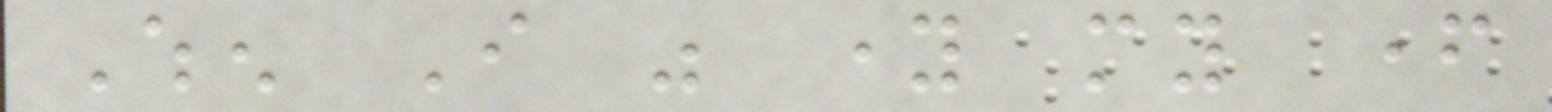When I was young my father
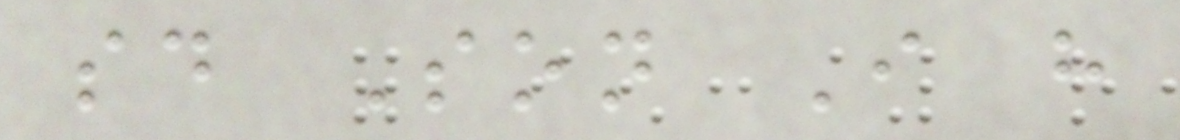said Son I have
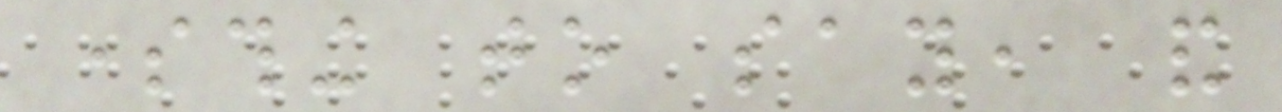something to say, and
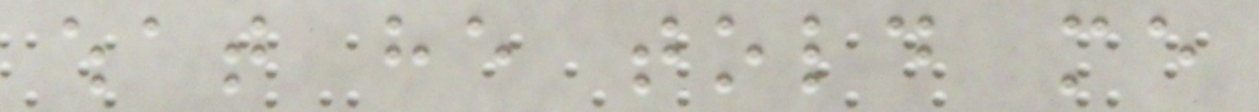what he told me
